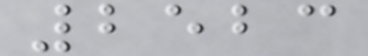2523
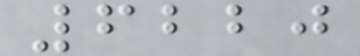6220
